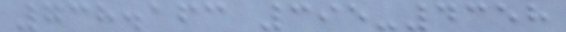738.163 395-4358
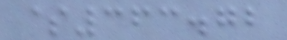$363.72
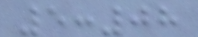5:08
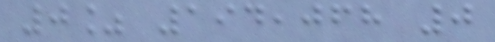0% 194,068 0
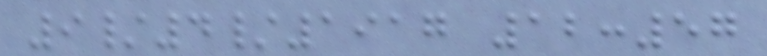9/4/1917 12:57
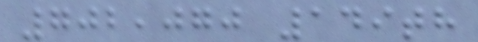702,070 149th
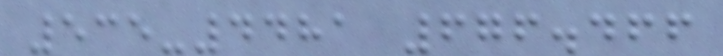535-4481 676.466
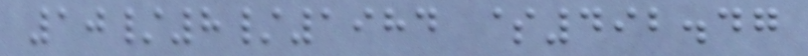10/8/1984 $492.47
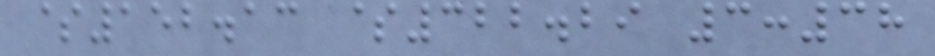$152.13 $322.29 3:38
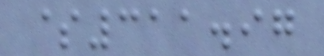$311.97
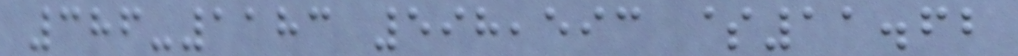386-1183 598,593 $11.62
